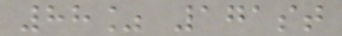88% 171st
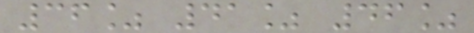36% 41% 46%
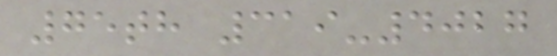75th 319-4027
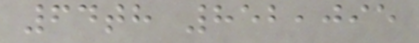64th 852,095
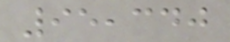95,340
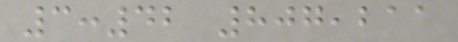3:42 807,211
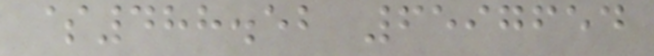$488.52 6597654
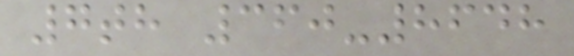7th 360-8648
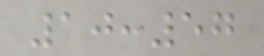10:57
